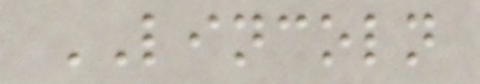LINCOLN
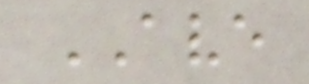AVE
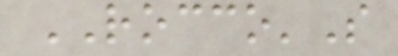ROCCO'S
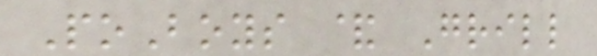PoBoys & Grill
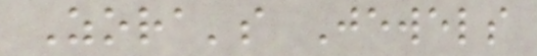Zora's Jewels
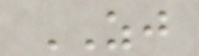ZJ
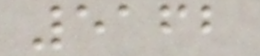5162
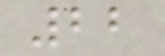22
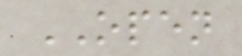OPEN
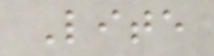Lite
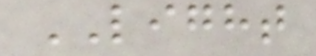LIGHT
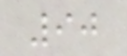90
